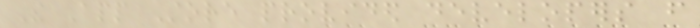The App Store provided developers from
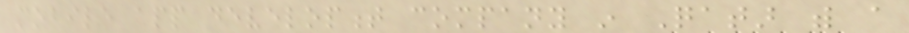mobile app development company in Qatar with a
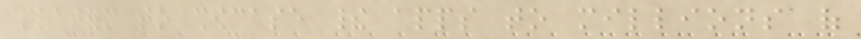platform to showcase their apps to millions of
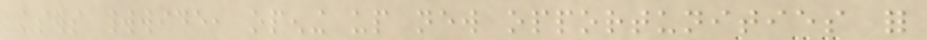users worldwide, opening up new opportunities for
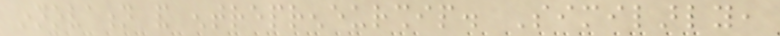innovation and entrepreneurship. Similarly,
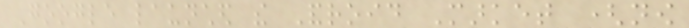Google launched the Android Market (now
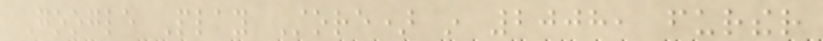Google Play Store) in 2008, further
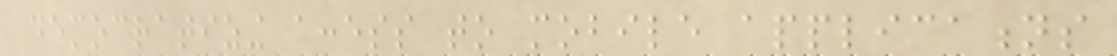democratizing access to mobile applications
